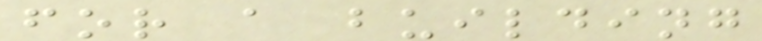for a building
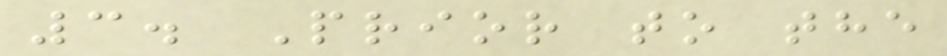3. Prior to the
